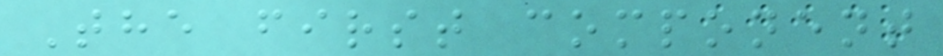The first component
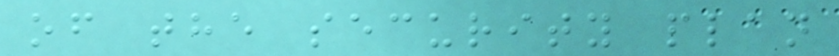of the security plan
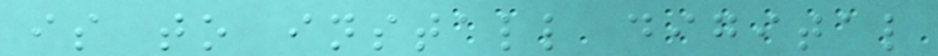is to install digital
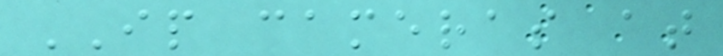IP cameras at
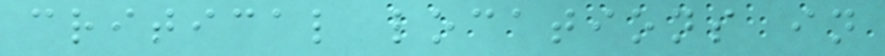critical locations in
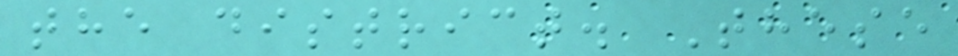the district. These
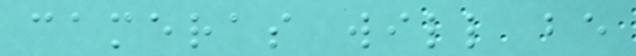cameras will be
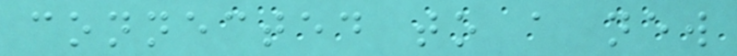connected to a new
